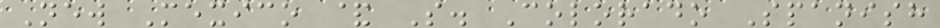New Mexico & S. Colorado Spanish
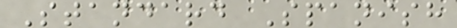Standard Spanish
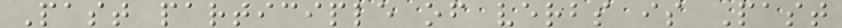Past participle of verbs is Past
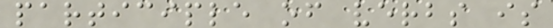participle of verbs is
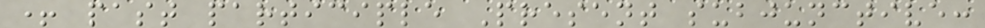+ past participle Present subjunctive:
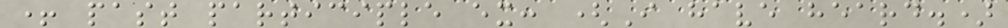+ past participle ex: (I have heard.)
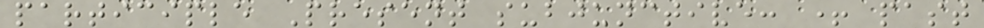participle Present subjunctive: + past
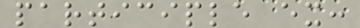participle ex:
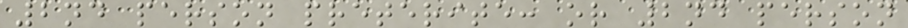2nd person preterite: or 2nd person
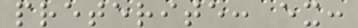preterite: ex:
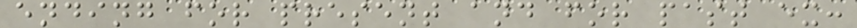ending for present and for past ex:
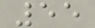55
